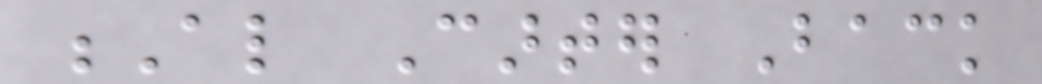Al Carter Back
